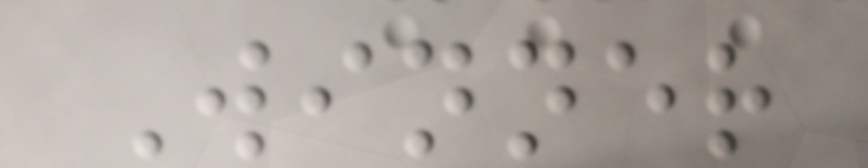Winner
